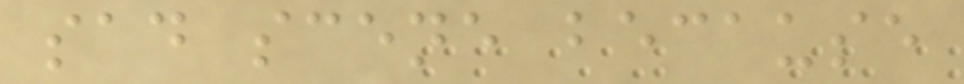sad scene because
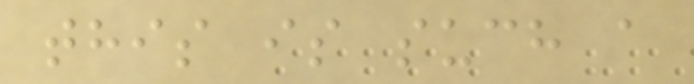this is such a
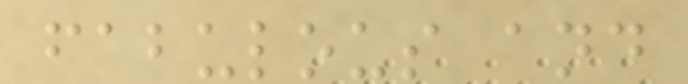fabulous and
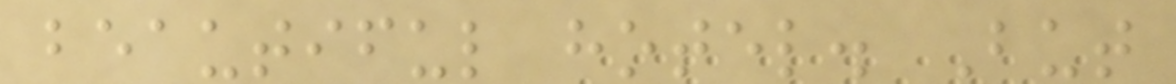beautiful hotel. But
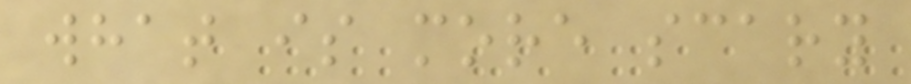what is more scary
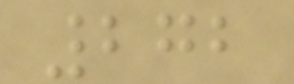272
